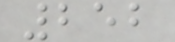252
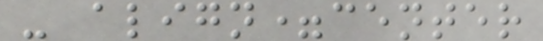- align=center
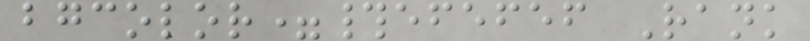bgcolor=#efefef Rank
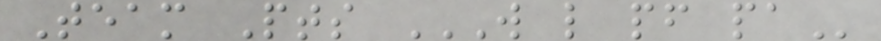Team Pts W L PF PA
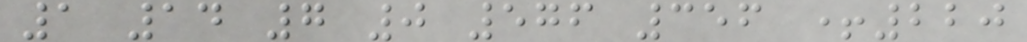1 14 7 0 576 356 +220
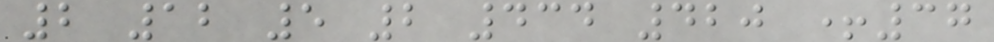2 12 5 2 434 420 +37
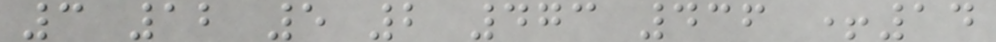3 12 5 2 473 436 +14
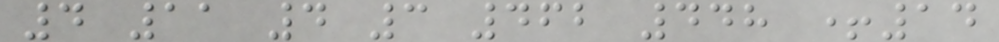4 11 4 3 462 448 +14
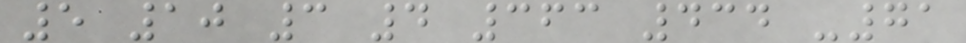5 10 3 4 363 434 -71
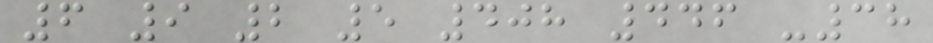6 9 2 5 408 446 -38
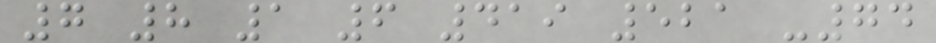7 8 1 6 419 521 -74
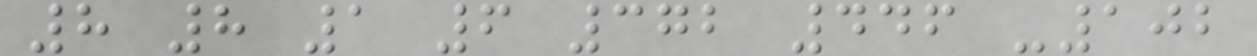8 8 1 6 372 446 -102
